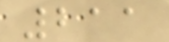211
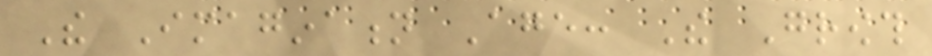The Imagination Age: The Growth
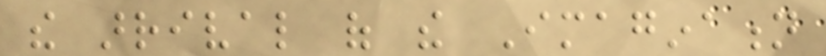the arrival of the Imagination
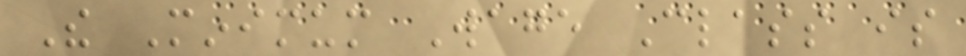The Minimum Wage Class is
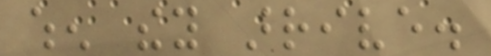when they arrive.
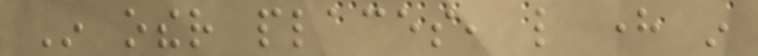In other places, like here in
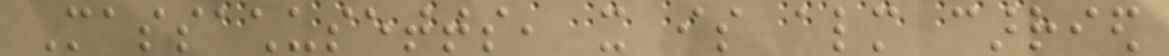Massachusetts, it is almost carried
